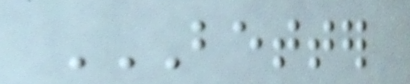BETTER
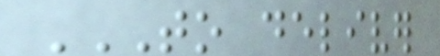TO DELIVER
